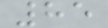85
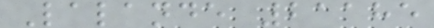Lalande 21185
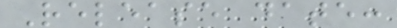Release date:
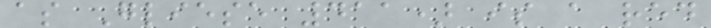as Gliese 411) is a red
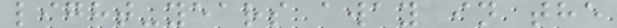light-years away in the
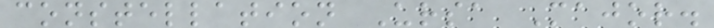constellation Ursa Major.
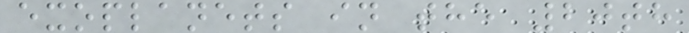exoplanets in the 20th
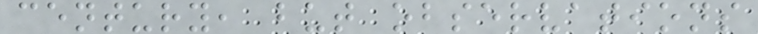century, but observations
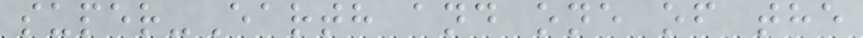super-Earth and one of the
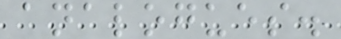analogues.
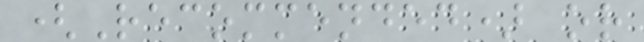(Recommended) or
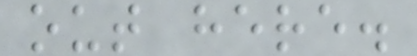out here.
